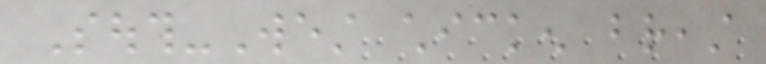South-West chicken breast
